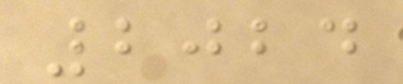2024
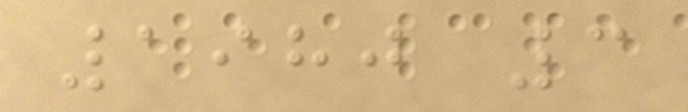1980 3
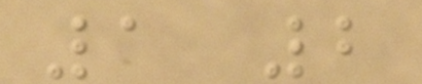1 2
